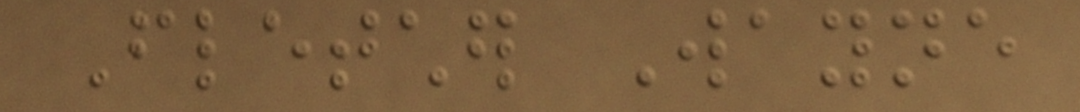Fletcher Wayne
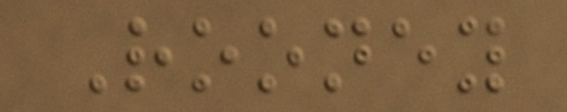Rooney
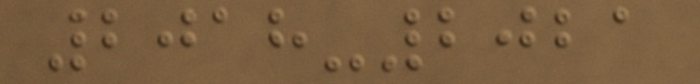2018-2021
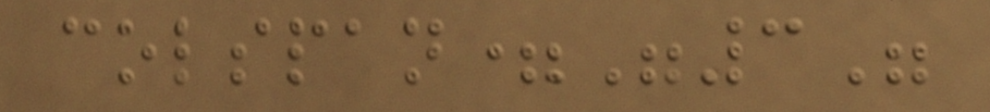colspan="3"
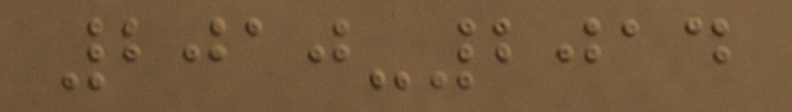2010-2014
